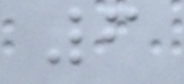6
